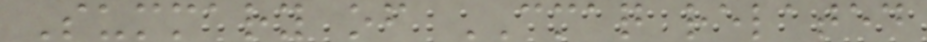Summary of CMAQ related
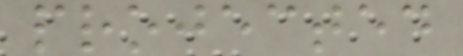projected
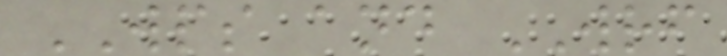WPS and WRF
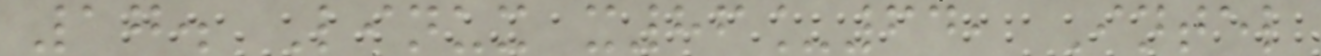17. Linux x86_64, Intel
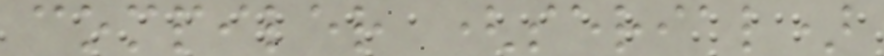compiler (serial)
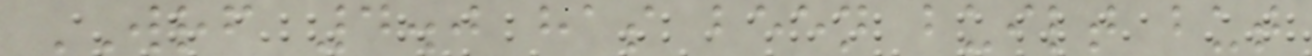WRF 4.0 has been built but
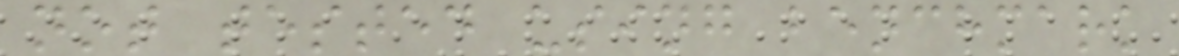not tested using benchmark
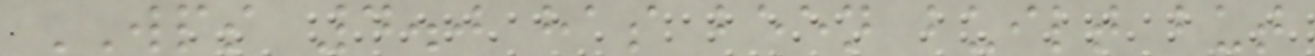WPS 4.0 has been built but
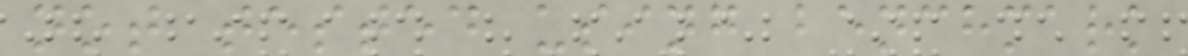not tested using benchmark
